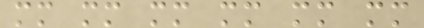mm mm mm mm mm mm
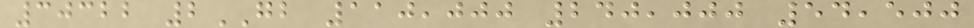30322 2GB 110,000 240,000 54,500
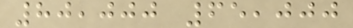80,000 65,000
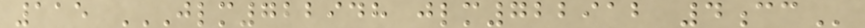115 JLM722948 JLM722912 4CC
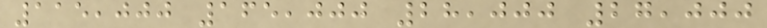115,000 165,000 28,000 27,000
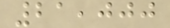21,000
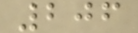206
